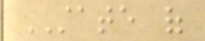STATE of
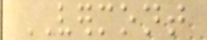VERMONT
